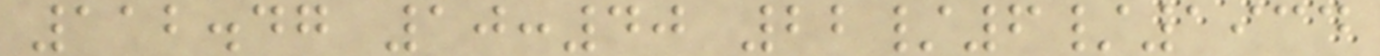112.47 10:40 22/6/1934
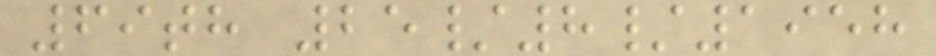69th 25/8/1958
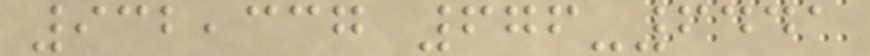932,337 676-6441
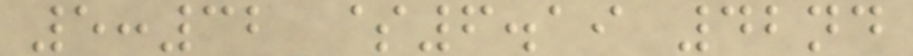5:32 $6.19 42nd
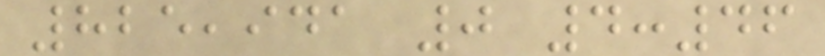825,941 0 4:46
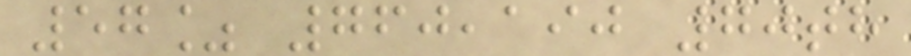57% 760,190 70th
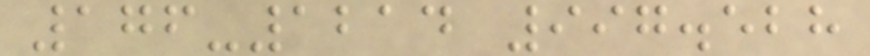176-1214 997.528
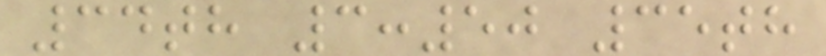34th 3:50 35th
